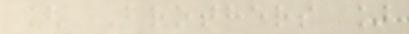[ Brothers ]
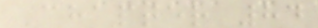Chapter 84
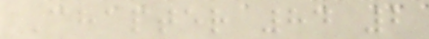Chapter 84 2
